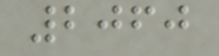2060
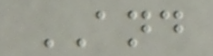AND
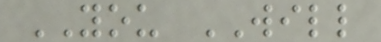YOU WILL
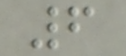6
